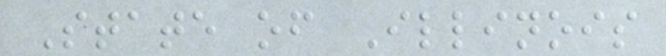State of Illinois
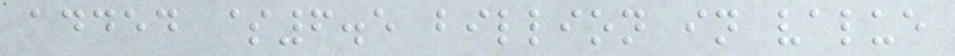added $6.5 billion in value
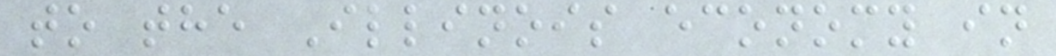to the Illinois economy in
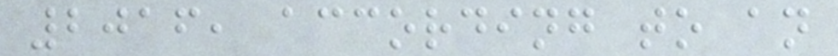2016, according to an
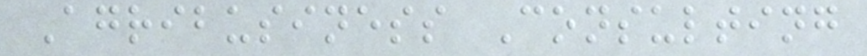Agribusiness Consulting
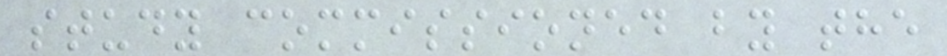study commissioned by the
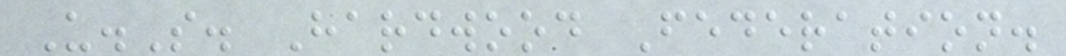U.S. Hardwood Federation.
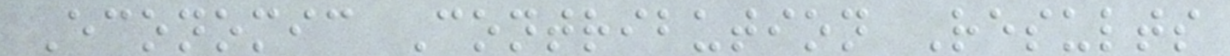Economic Contribution Results
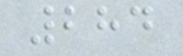284
